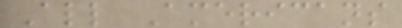All Americans
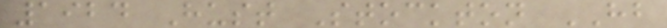1924 Hust Stockton HB
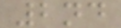2nd
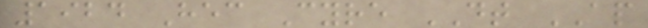1924 Hec Cyre DT AP
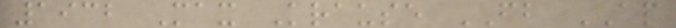1932 Max Krause FB AP
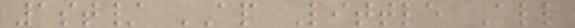1st/ AP Little All
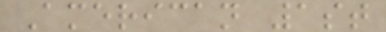American 1st
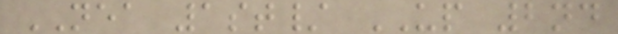NEA 1st/ UP 2nd
